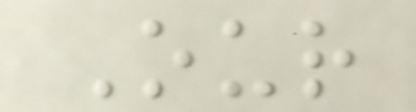Our
